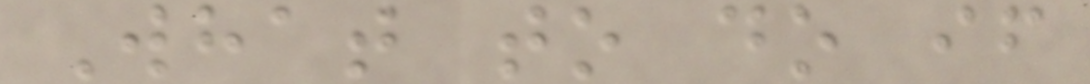What to do if
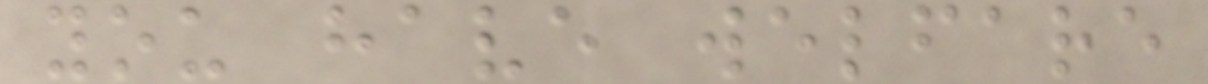you have welfare
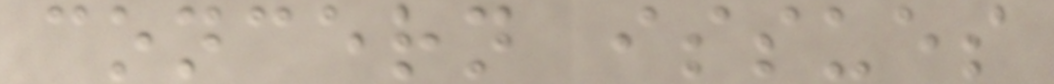concern issues
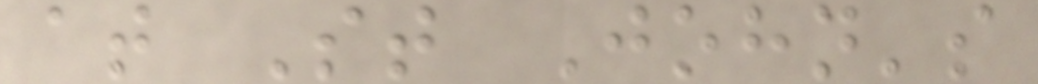at St John's
